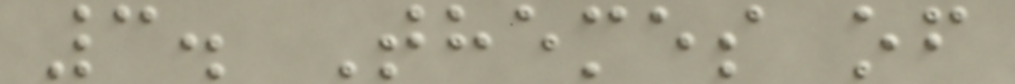3. Themes of
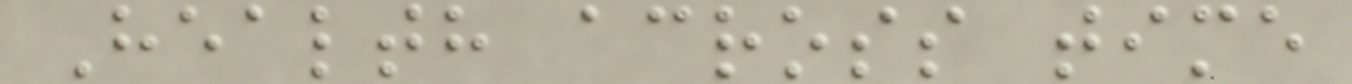Health across time
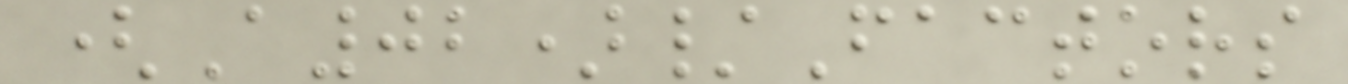(A02)/Factors
